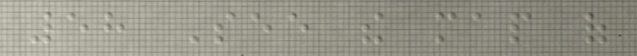58 See the map of
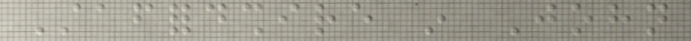Staffordshire in John
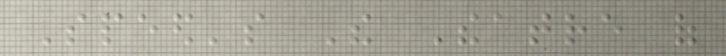Speed's The Theatre of
